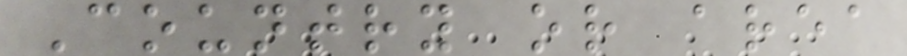Country or area
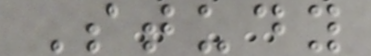Study
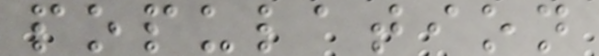population
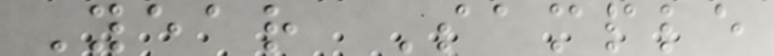Year Sample
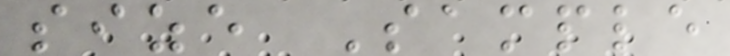size Sample
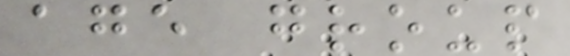age group
